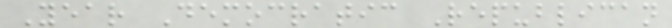Year Democratic Republican
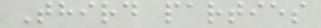Third parties
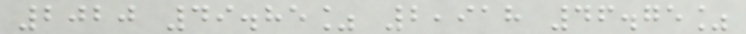2020 49.85% 2,918 46.75%
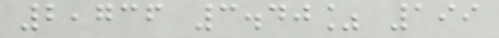2,736 3.40% 199
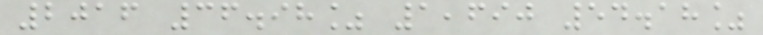2016 36.98% 1,690 54.18%
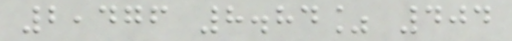2,476 8.84% 404
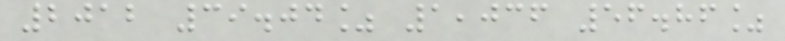2012 39.04% 1,036 56.86%
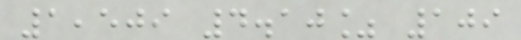1,509 4.10% 109
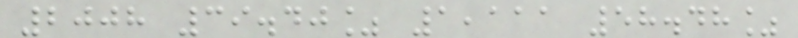2008 39.40% 1,111 58.48%
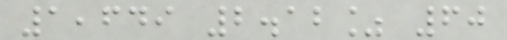1,649 2.12% 60
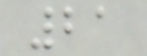21
